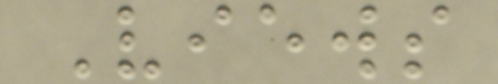Views
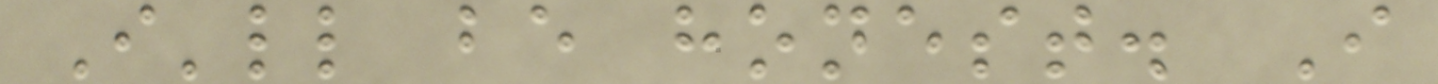I'll be honest. I
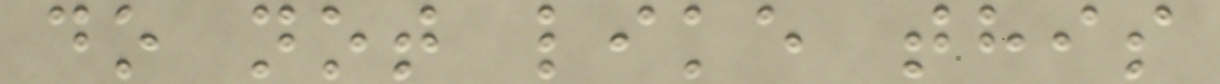do not like this
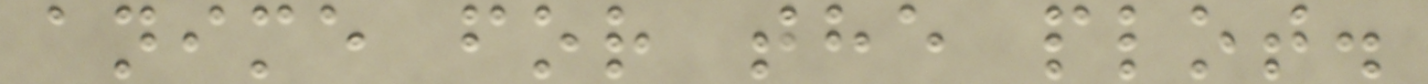anime for the plot.
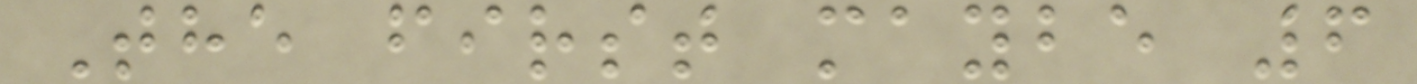The first maybe 6
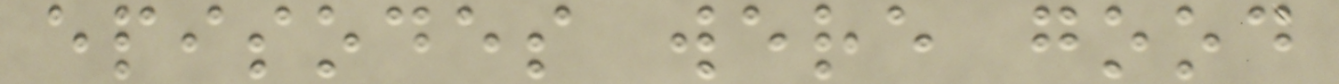episodes were good
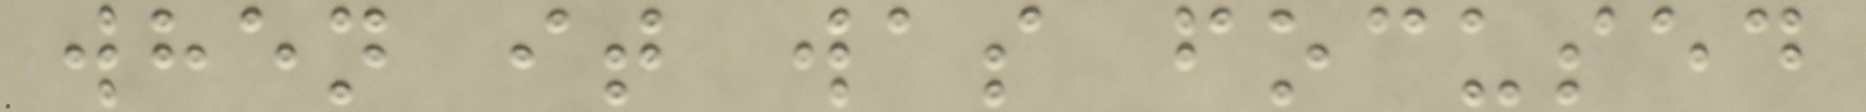when it was focused
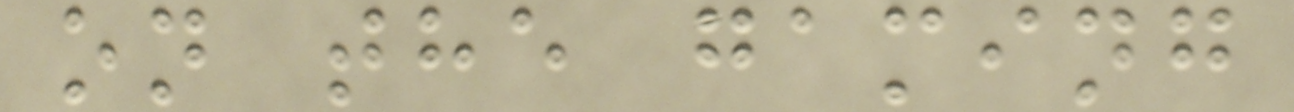on the gaming
